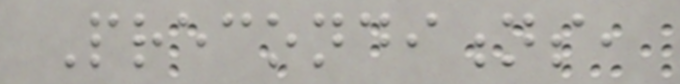Preconditions,
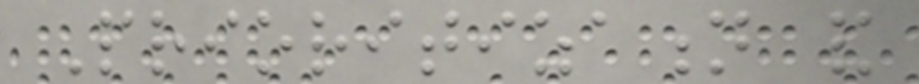Prioritization and
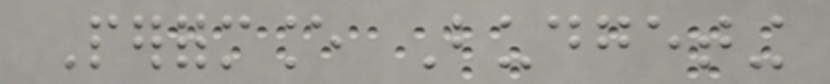Performance Budgeting
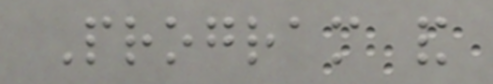Program and
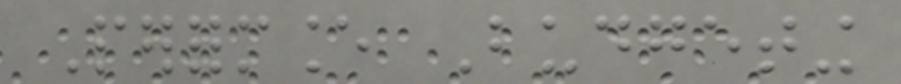Performance Budgeting
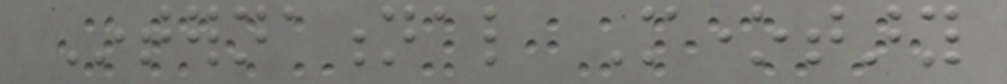International Monetary
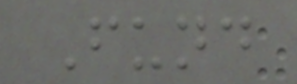Fund
